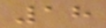18
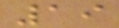19
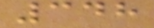348
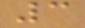3
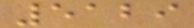5129
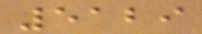5129
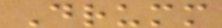Drumm
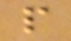p
